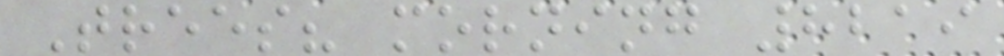Trees? morning 8219
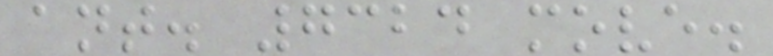ant. 7324 move.
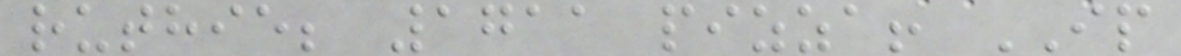ruthie; 1711 pizza! IP
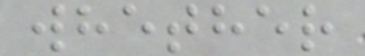whether
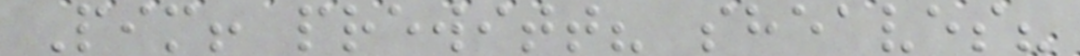Pim! prewitt? sheaves?
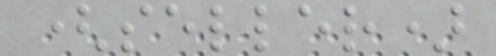(seller)
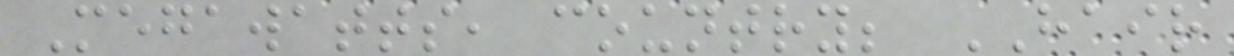Megawatts, country; HAIR
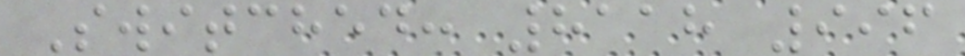Switched: 8118 996
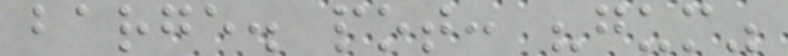barge. pot: "gum"
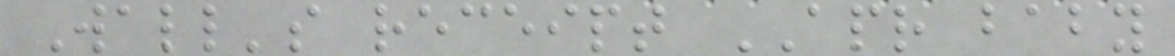Wall's receipt APR baby
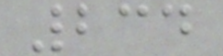234
